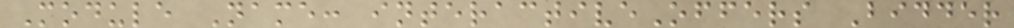Module Name: interactiveOffers Bidder
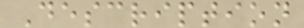Description
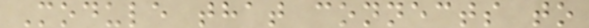Module that connects to
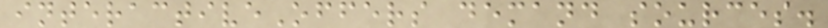interactiveOffers demand sources.
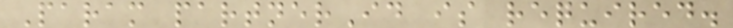Param partnerId is required.
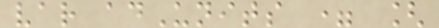var adUnits = [
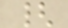{
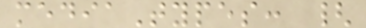mediaTypes: {
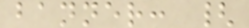banner: {
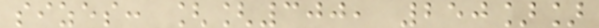sizes: [[300, 250]]
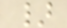}
